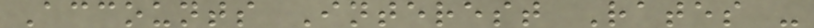Accounts Interest Rates -
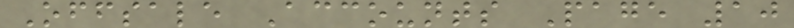Offsale Accounts Page 10
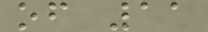of 11
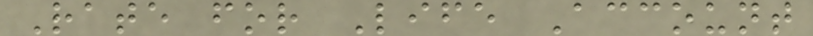Rate for Life Account
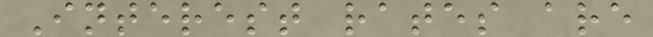Interest rates are
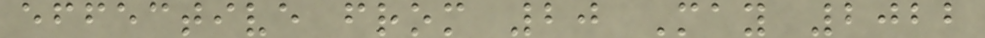effective from 20 May 2022
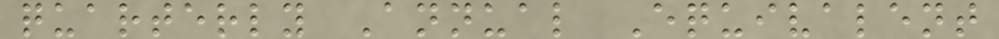quarterly Annual Equivalent
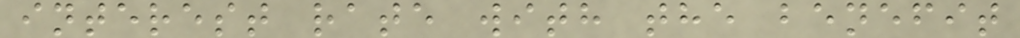interest rate with the benefit
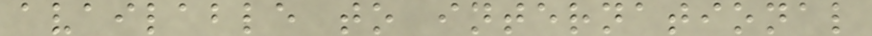available to international
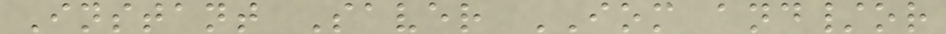Instant Saver IOM and/or
